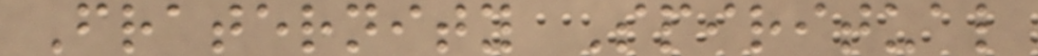Fraternity Spiritual
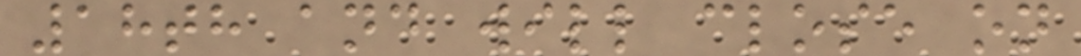18th and will close on
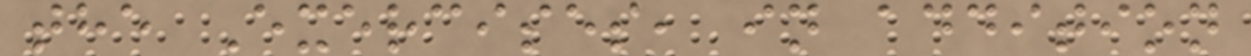the Exercises, in addition
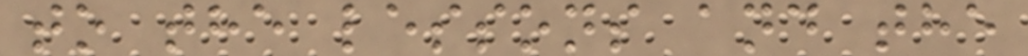to the lessons and the
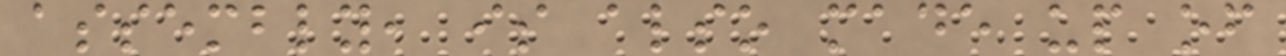assembly, is also made up of
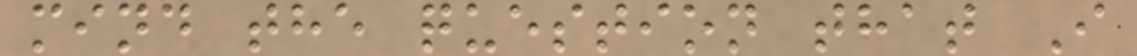mind the question that I
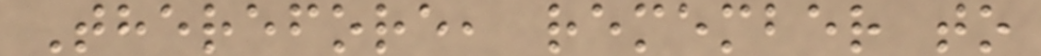Therefore, remember to
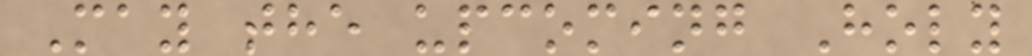May the upcoming Holy
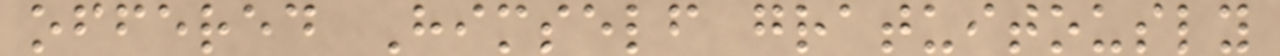offered Himself gratuitously
